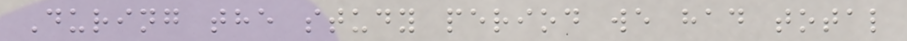During the study period we had total
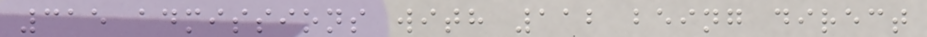315 admissions with 112 being direct
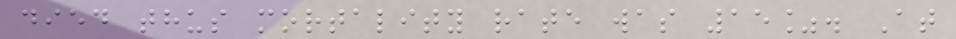died thus mortality rate was 15%. At
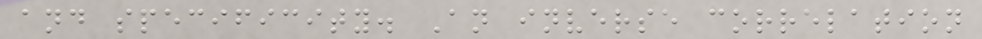and specificity. An inverse correlation
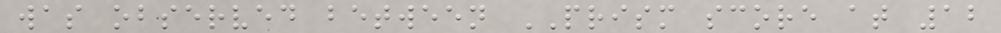was observed between PRISM score at 12
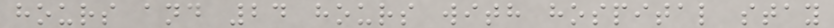hours and 24 hours with hospital stay
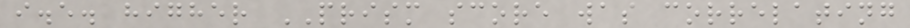i.e. higher PRISM score was correlating
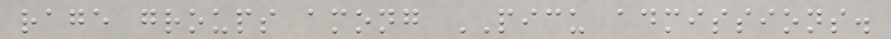rage groups among PICU admissions.
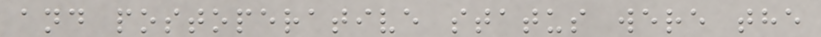and postoperative status were the
